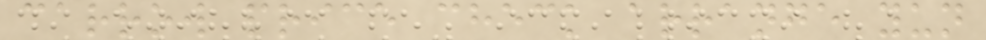carrow price check arrange yun
